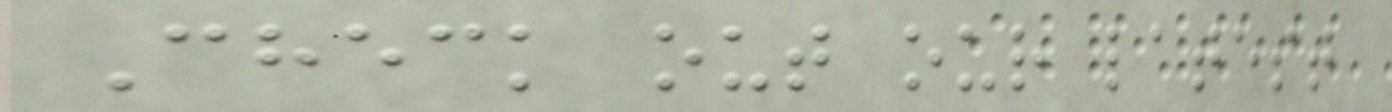Check out our latest
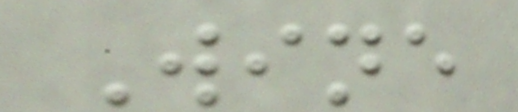Wine
